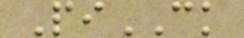PiCK
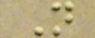N
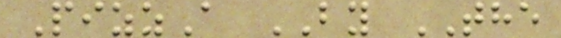PizzA BY THE
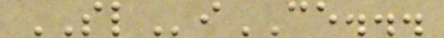SLiCE...
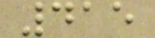415
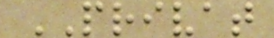PRIVAT
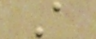A
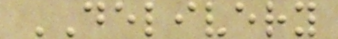DELIVERY
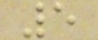5
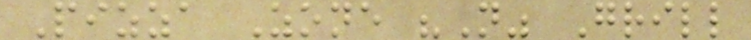Pizza Zone "N" Grill
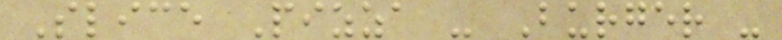Slice Pizza - Burger -
